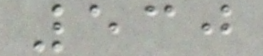530
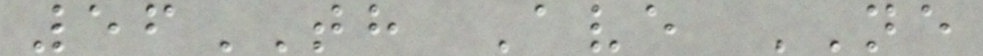56TH Ave NE
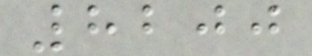8200
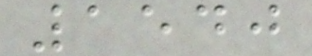1540
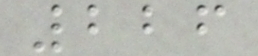226
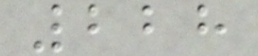228
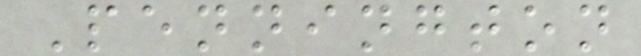Pennington
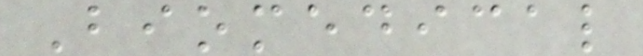Biomedical
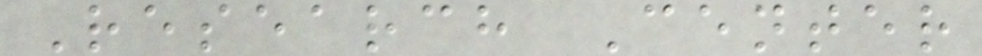Research Center
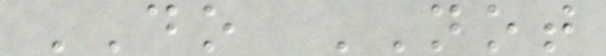DO NOT
